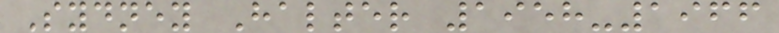Sydney Halter 1958-1966
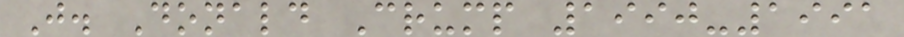J. Donald Crump 1990-1991
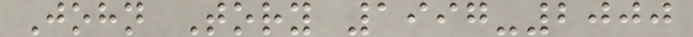John Tory 1997-2000
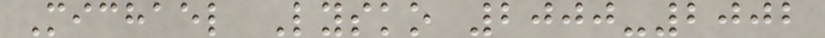Michael Lysko 2000-2002
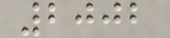2002
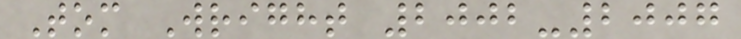Tom Wright 2002-2007
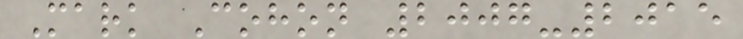Mark Cohon 2007-2015
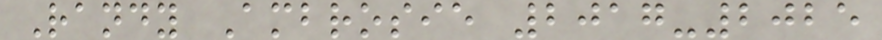Randy Ambrosie 2017-2025
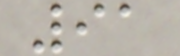91
